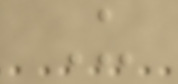Us
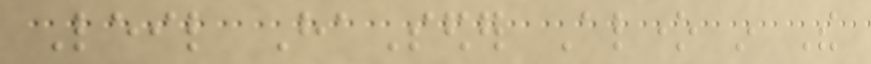Leil HaSeder Alone in The
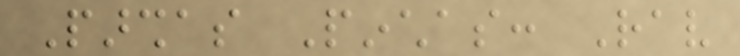Parshas Pinchas: Rav
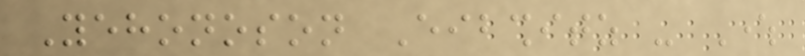Yehonoson Eibshitz - Where
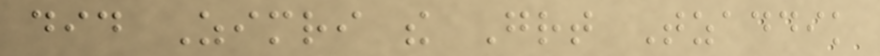did Zimri the Great Tzaddik
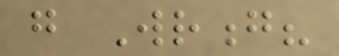go Wrong?
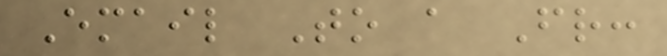Email To a Friend:
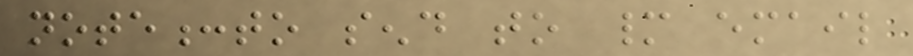note:to send to many email
